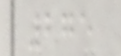275
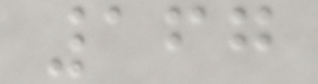167
